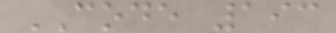CODE 193
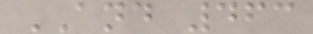AND 463
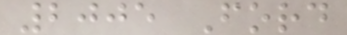2005 Ford
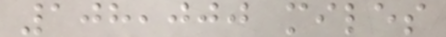108,000 miles
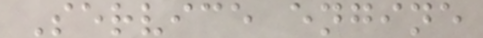Service engine
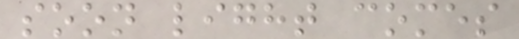soon light comes
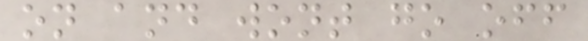on and wont go off
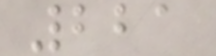221
